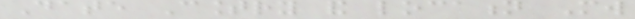Date Country and location Mw
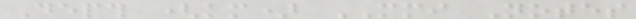Depth (km) MMI Notes
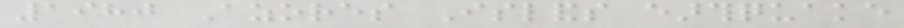1980 Azores Islands earthquake
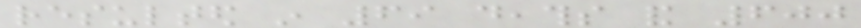resulted in 69 deaths and 600
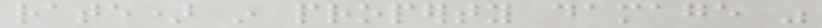rate) in property damage was
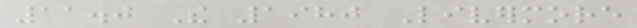11.0 The 1980 Livermore
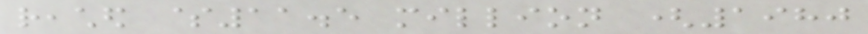reached $11.5 million (1980
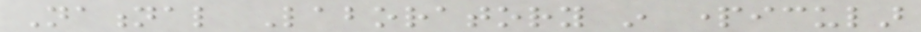National Laboratory in particular
